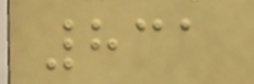831
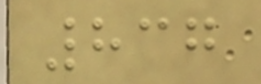837
